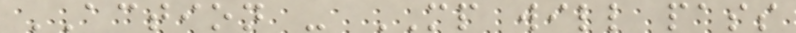ACTION - MP will pass
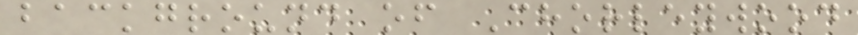background of Chorleywood
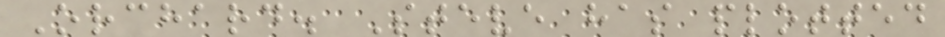Orchard. Steve has plotted
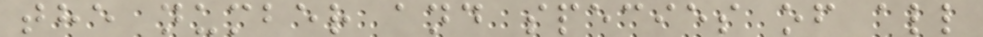the number and species of all
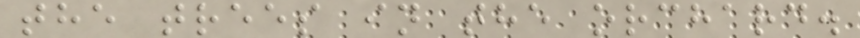the trees in the orchard.
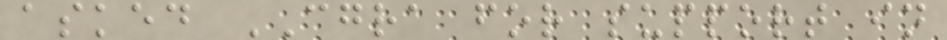asked CGRA for support in
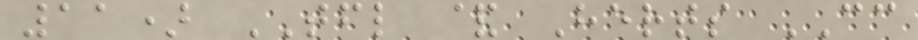11) TFL & Herts CC
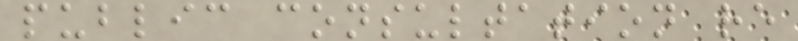public consultation re
